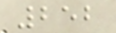252
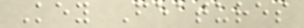Key Features
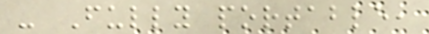- Fully portable,
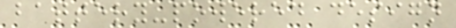battery-powered design
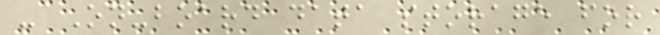- On-board data storage for
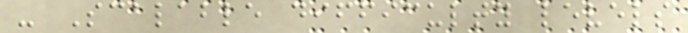- Scalable difficulty levels
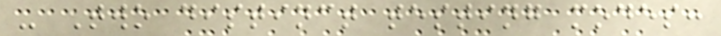- Two distinct testing modes:
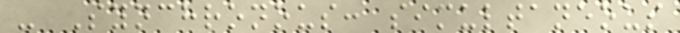- Synchronous: simultaneous
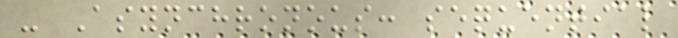- Asynchronous: sequential
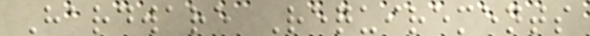Hardware Requirements
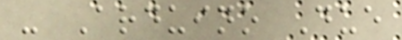- Arduino Due
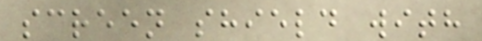screen shield with
